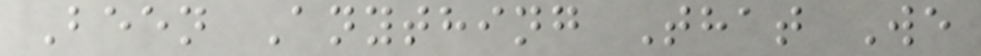Been Anything That We
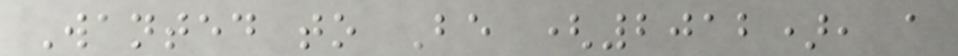Wanted to Be (2012), a
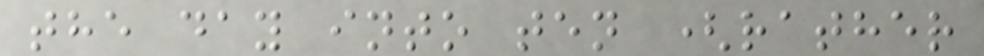the day into ten (rather
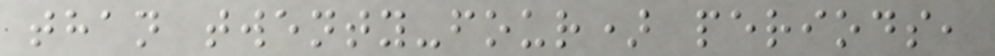than twenty-four) periods,
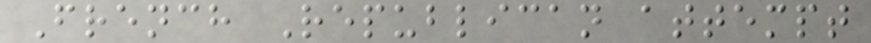French Republican attempt
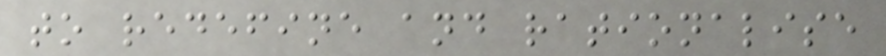to redefine and rationalise
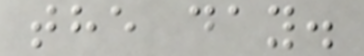the day.
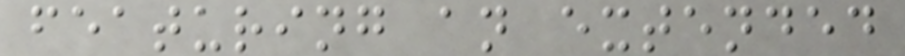featuring an extended
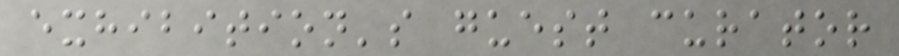exhibition's guest curator
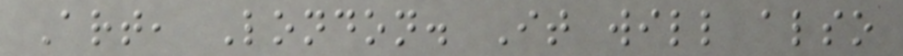Art, London. It will also
